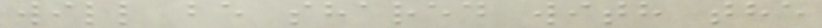will be shared with the
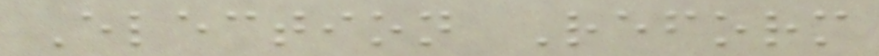Election Reform
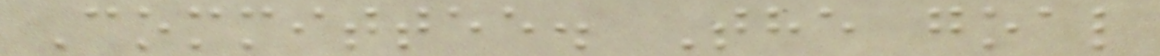Committee. The goal
